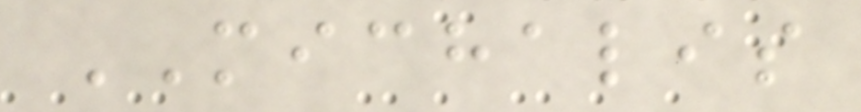MICHALIS
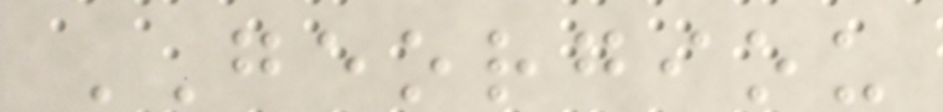GEORGIOU
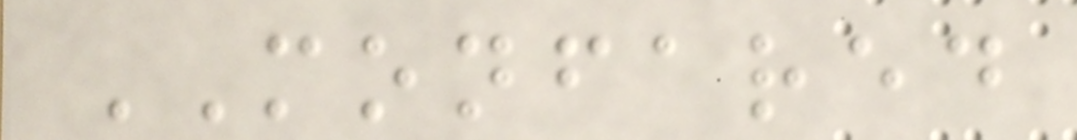MONFARED
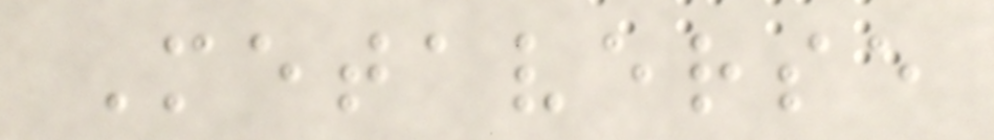Metaverse
